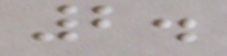2.
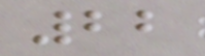22
